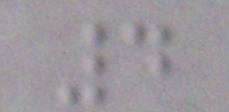4
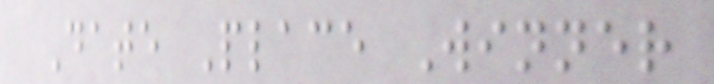Date Place Winner
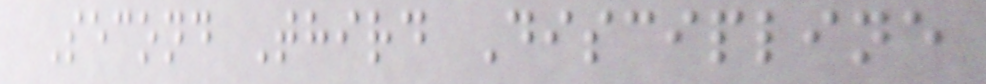Second Third Discipline
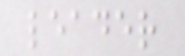leader
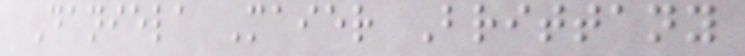Daniela Maier Brittany
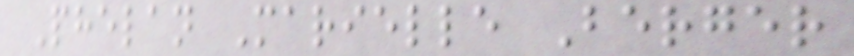Phelan Marielle Berger
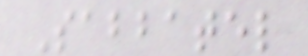Sabbatel
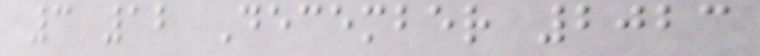3 12 December 2023
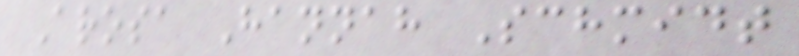Arosa Hannah Schmidt
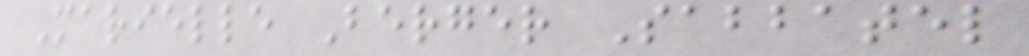Marielle Berger Sabbatel
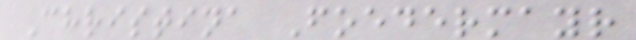Christina Foedermayr
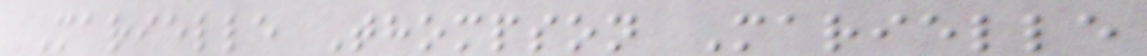Marielle Thompson Marielle
